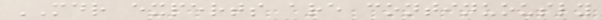MDR experts are continuously
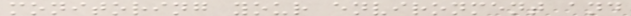monitoring your environment and
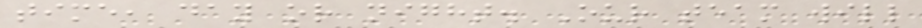time, day or night. Our team will
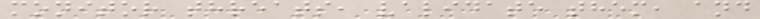monitor threats, validate them, and
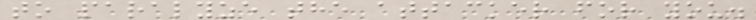to paralyze the attacker for you.
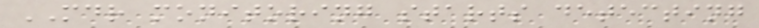MDR monitoring starts detecting
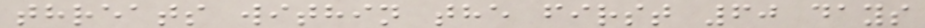threats within the first 60 days
